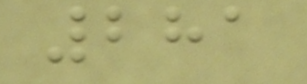281
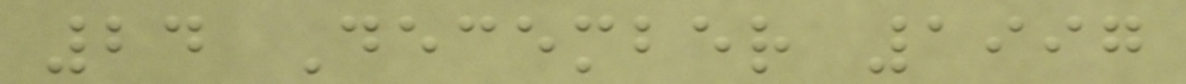24 December 1997
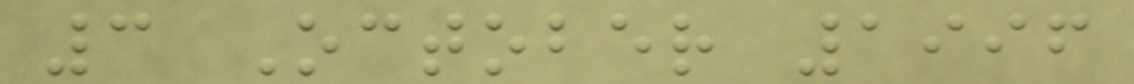3 October 1996
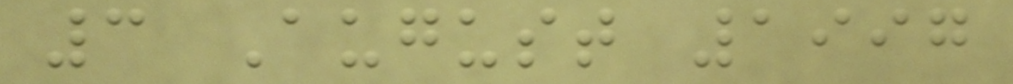3 August 1997
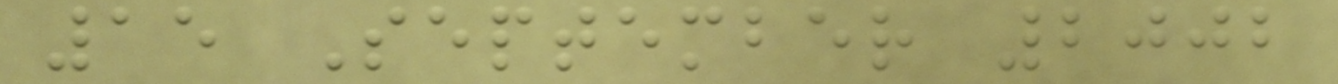15 September 2002
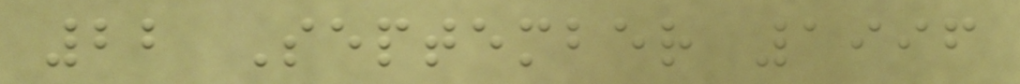22 September 1996
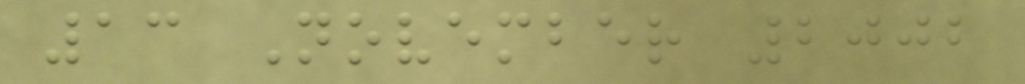13 November 2002
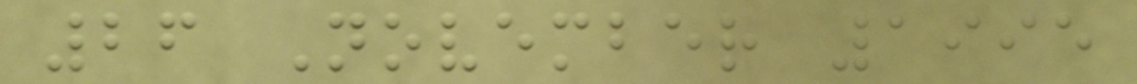26 November 1995
